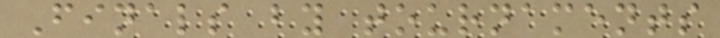Finals by tournaments
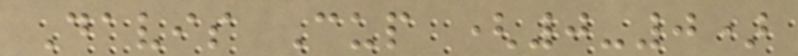Davis Cup (0-0)
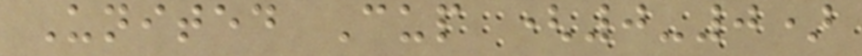United Cup (0-0)
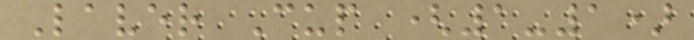Laver Cup (1-1)
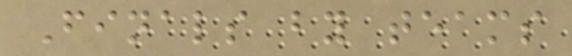Finals by teams
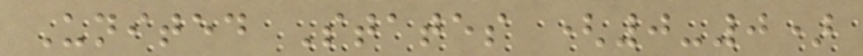United States (0-0)
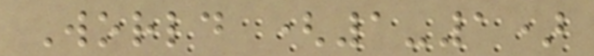World (1-1)
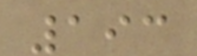193
